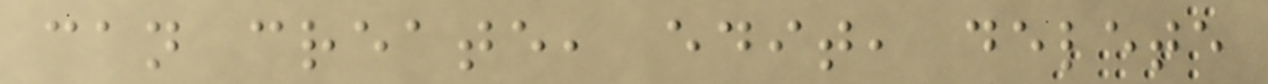can create, edit, delete
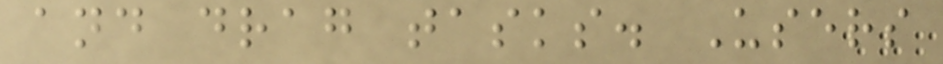and drag tasks. Users
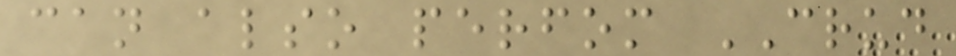can also perfom CRUD
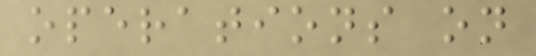operations on
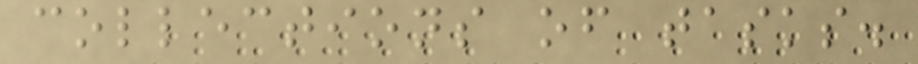collections of tasks.
